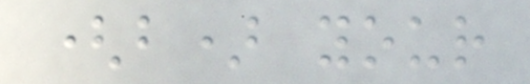(b) your
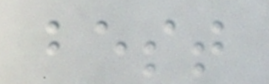best
